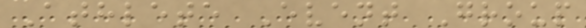Athlete Event Group
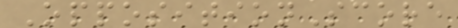OppositionScore
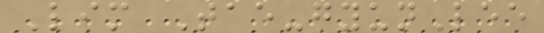Lim Tae-gyunLee
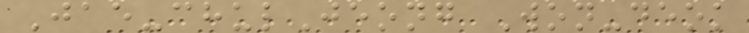Jae-chulJeong Won-deok
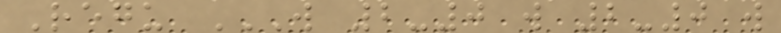Regu W 2-0 W 2-0 W
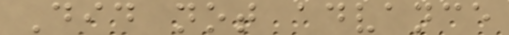Did not advance
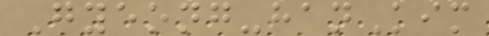Gyeong-hanKim
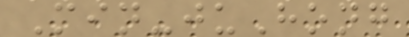Min-juHong
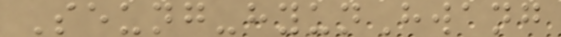Seung-hyunHwang
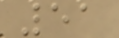51
